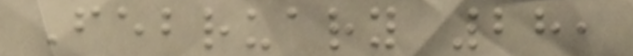February 28,
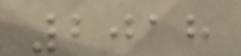2018
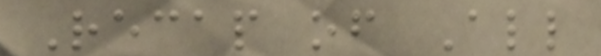Recap of All
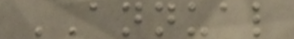ANNUAL
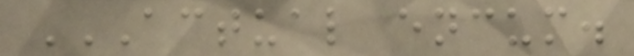ACTUAL ENCUM.
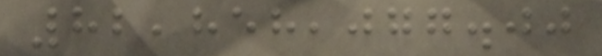82,858,077.00
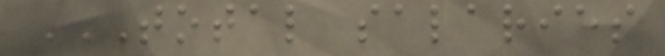TOTAL SALARIES
